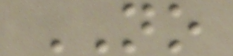NO
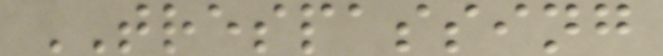TRESPASSING
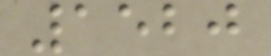1520
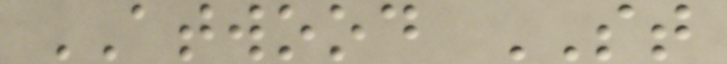ATWOOD ST
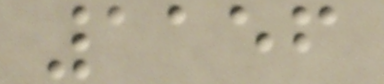1156
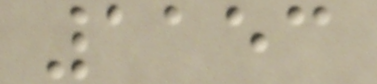1153
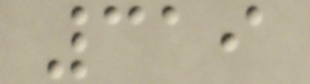319
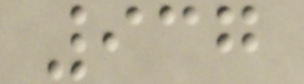937
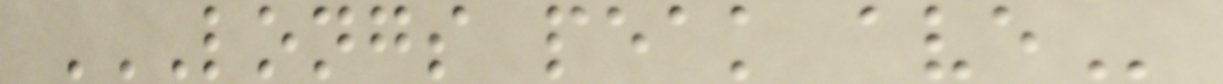LONGS PEAK AVE
